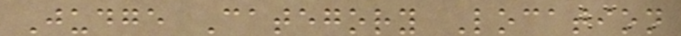Judge Category Location
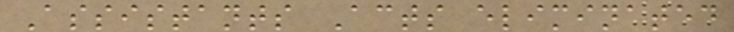Assistants Acts eliminated
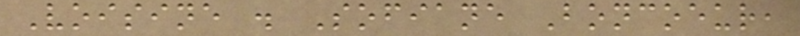Voisine . Sofiane Boncoeur,
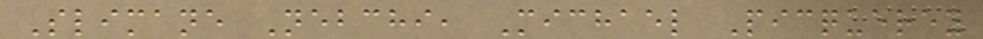Slimane Nebchi, Michael Picquerey
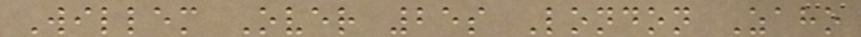Willem Over 25s London Zaho
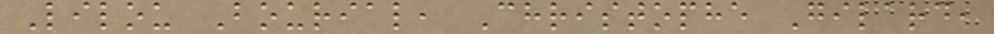Lilou Bourial, Christophe Gilard,
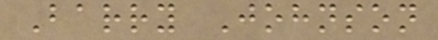Barry Johnson
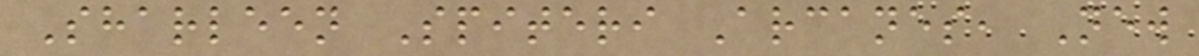Sharleen Spiteri Arcanes, New
